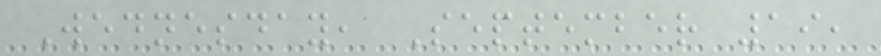Wednesday, September 19,
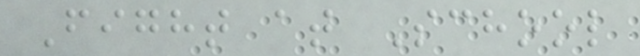Fight at School
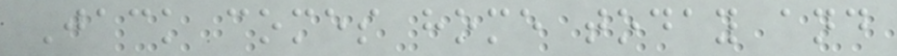Jack comes home today and
